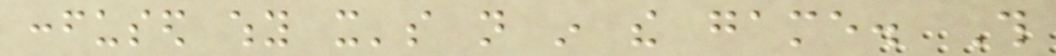confused why it's not in the game. This
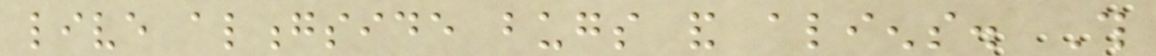live alongside bugs and aliens. This
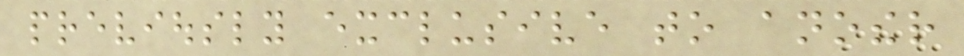previously exclusive to another
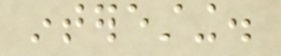interesting.
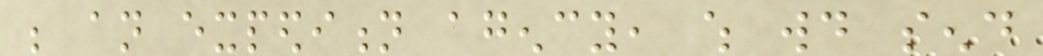be an expedition agency, which would send
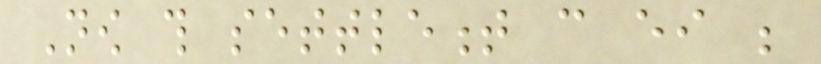Now this settlement can either be
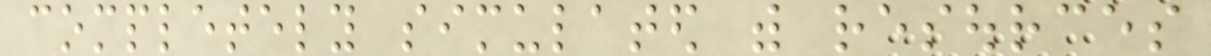completely simulated with resources
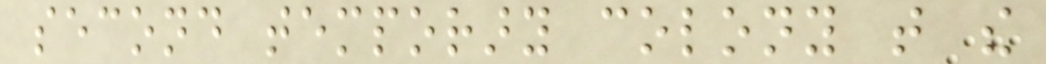second temporary colony that the
